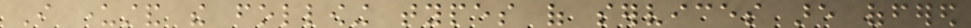I understand the following types of services are offered
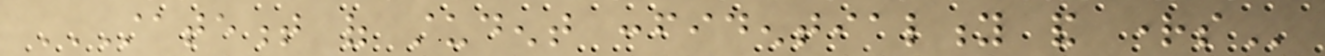STATEMENT OF STUDENT CONFIDENTIALITY AND RIGHTS
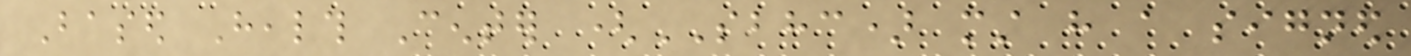Based Health Center (SBHC) must have a signed
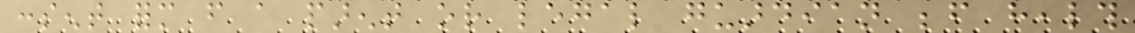consent form from a parent or legal guardian before health
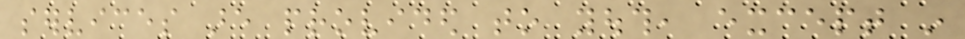services are provided to youth, except in
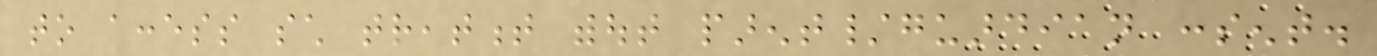to access such treatment without parent/guardian consent.
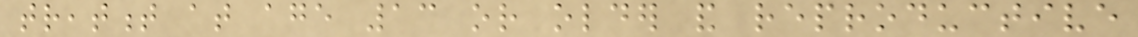treatment at age 13 or older and reproductive
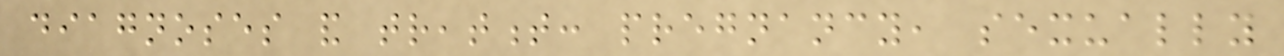diagnoses and treatment: pregnancy, sexually
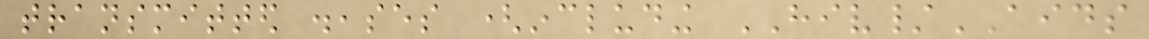transmitted diseases (including HIV/AIDS
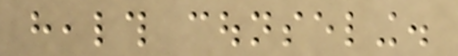health counseling.
